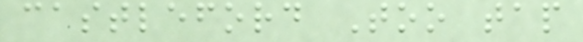castleford Too tap
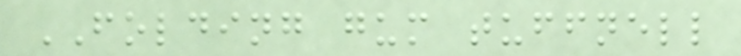FOLDING gum tuffnell
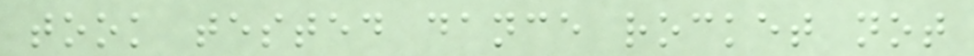took tested dance rocket not
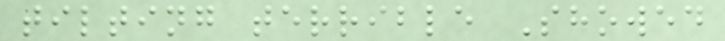tilting terrible Showed
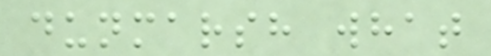dunmarsh what
